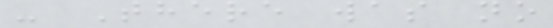- There was no
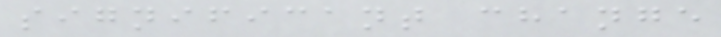significant change
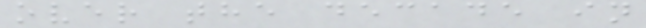over the decade in
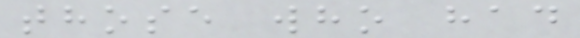those who had
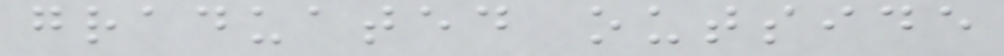graduated outside
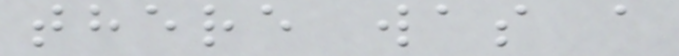there was a
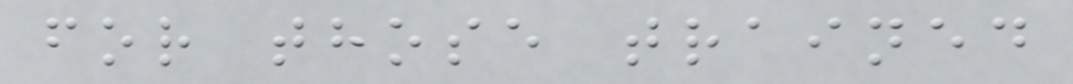for those trained
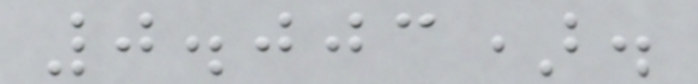0.003).
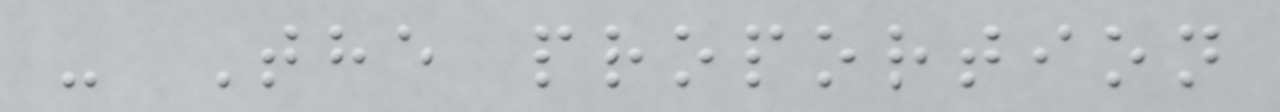- The proportion
